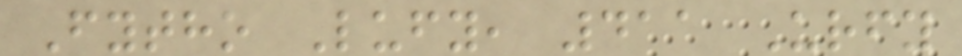Fytho Lufy, 411 Urfy
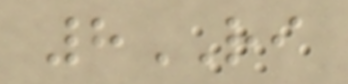8RI
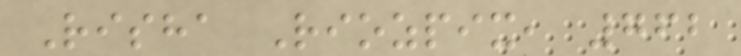Risha Riozpix, 762
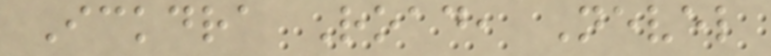Ickdra Road, Nevel
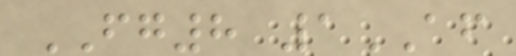FG8 1AF
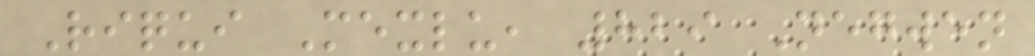Riqui Mexlu, 829 Negwen
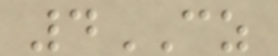4CZ
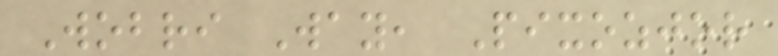Wobri Way, Pixozjor
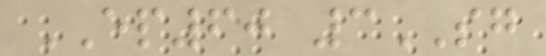EP60 3SG
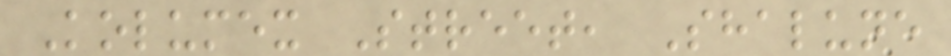Kolumex Street, Shalune
